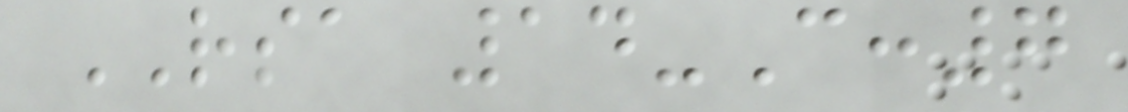RSA 14-C:7
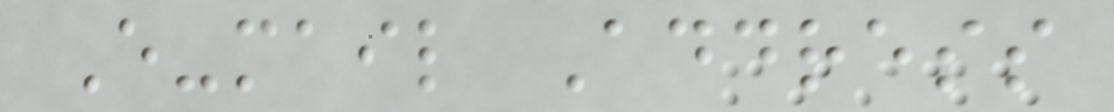E-mail Address
